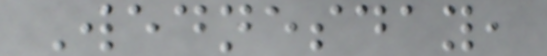Wednesday,
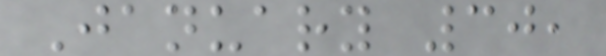January 30,
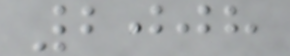2008
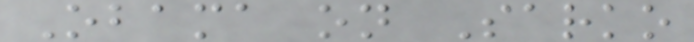Obama on Sarko
